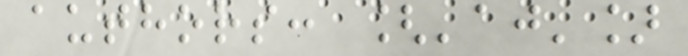authors: ['aj']
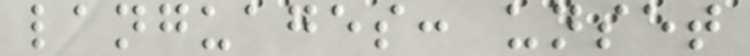languages: unset
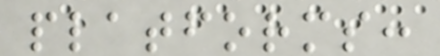platforms:
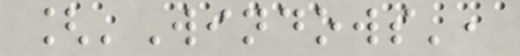['Windows',
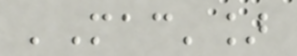'Mac']
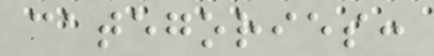categories:
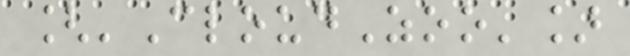['CloudZoo']
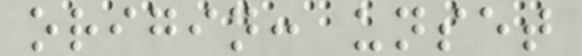origin: unset
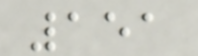151
